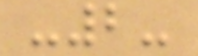-2-
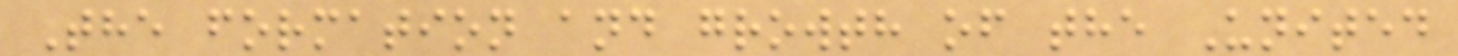The formation and growth of the United
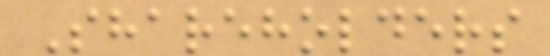Shareholders
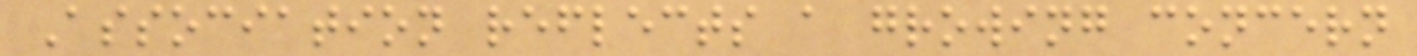Association reflects a growing concern
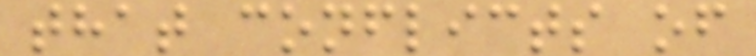that conflicts of
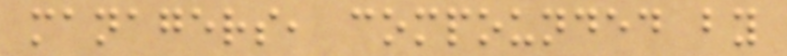managers, compounded by
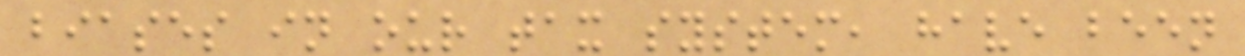biases in our tax system, have been
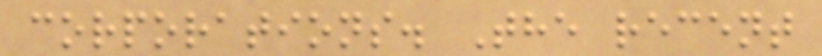corporations. The recent
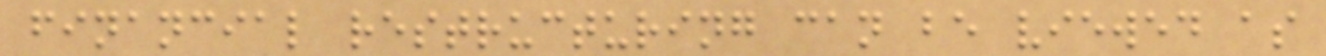financial restructuring can be viewed as
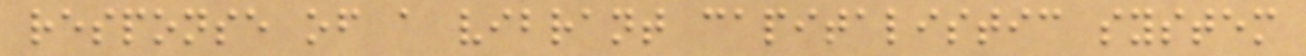response of a vibrant capitalistic system
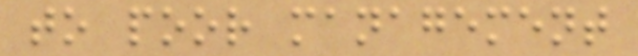to poor management
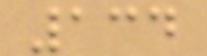134
